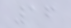16
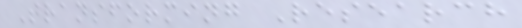Transforming Research
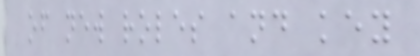of new roles and key
